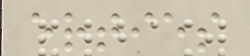erties
